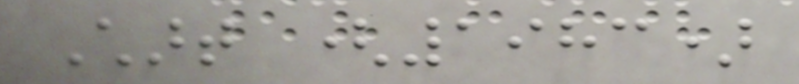Chart (1983)
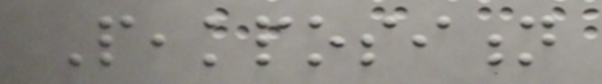Peakposition
